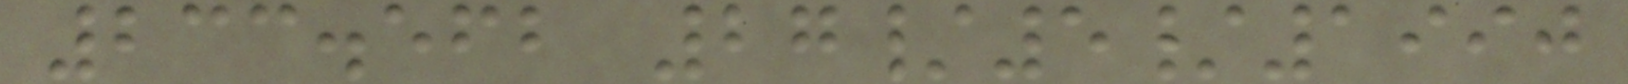233.562 27/5/1990
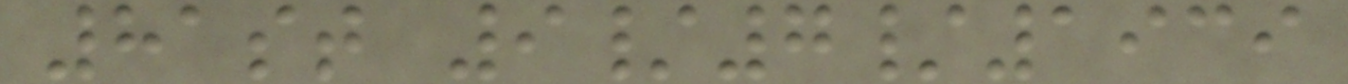81st 9/7/1939
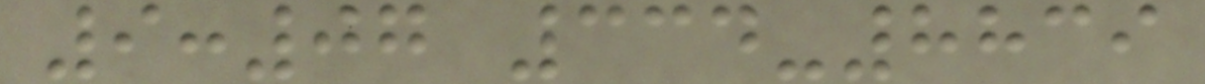9:07 334-8839
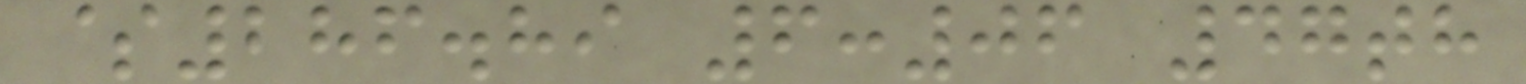$286.89 6:06 47th
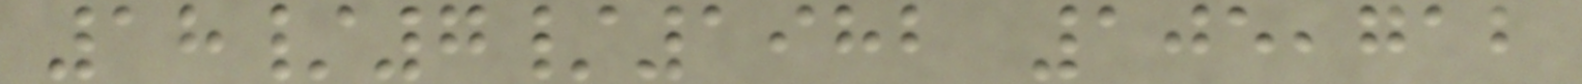18/7/1982 105,712
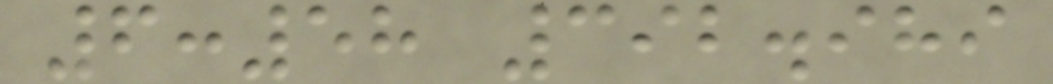6:58 392.989
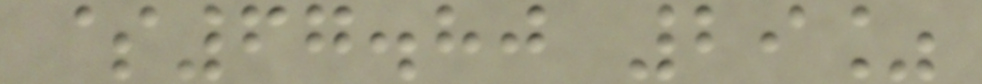$67.80 29%
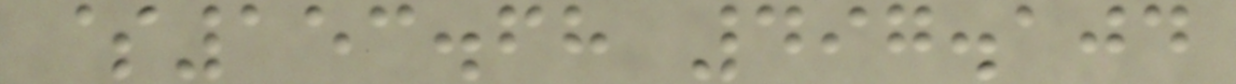$153.68 497.104
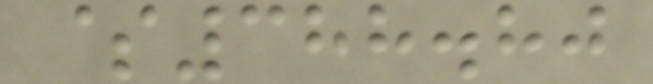$388.80
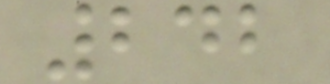242
